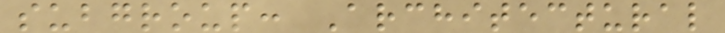subgroup: Architectural
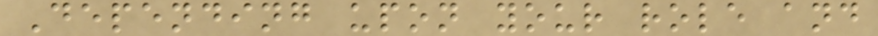Depending upon your role and
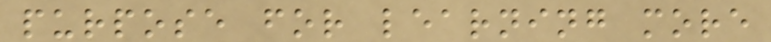purpose for learning more
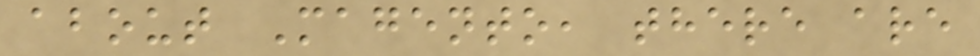about Magento, there are
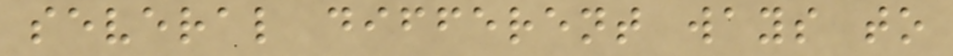several different ways to
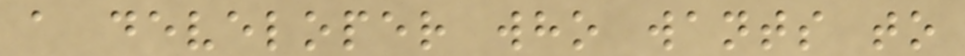a developer who wants to
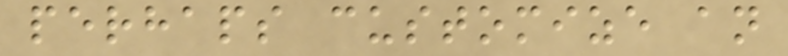perhaps customize an
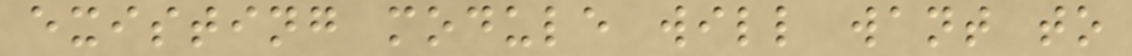existing module will want to
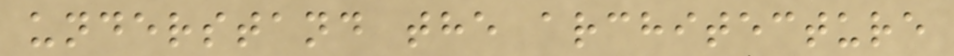understand the architecture
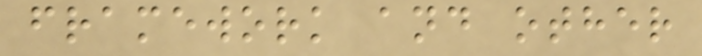framework and other
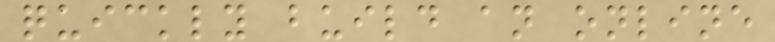quickly build an online
